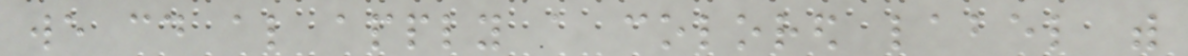we could also apply a colored label with
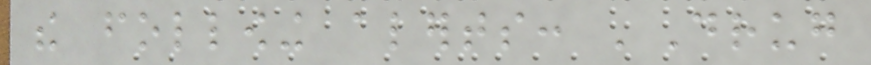the following alerts: 'Drug
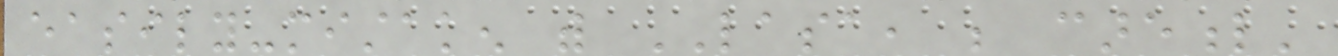easily-mistaken with LASA, be careful'
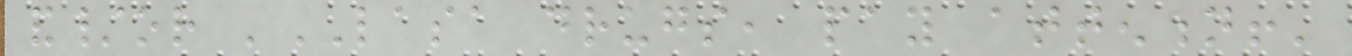and/or 'LASA drugs, pay attention!'
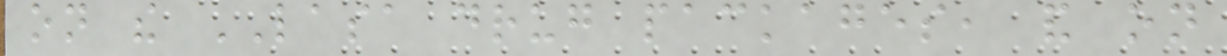on the LASA drug packages, and on
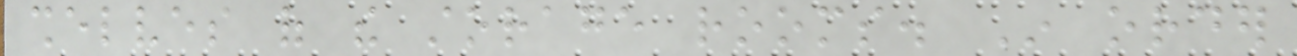shelves of the storage rooms. In order
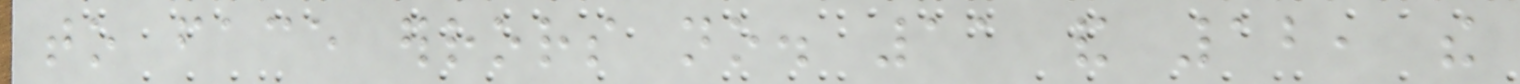to face errors no. 11 and 12, the
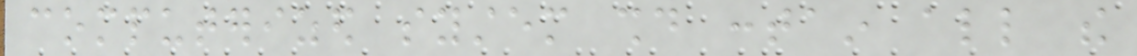computerized system should contain all the
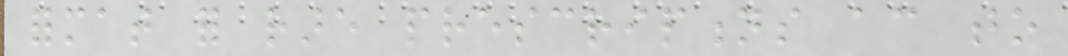format for rare prescriptions according to
